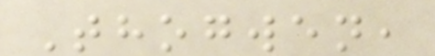Thogwen,
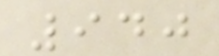940
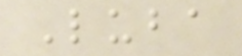Luba
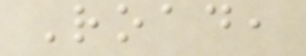Road,
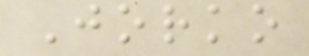Jorko
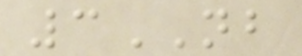3NB
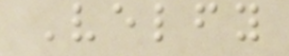Velfy
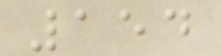154
